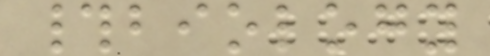#biology
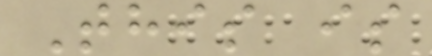This is
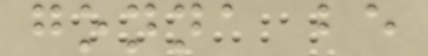gonna be
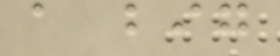a big
